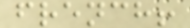french!
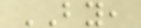BY,
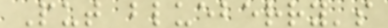Put blueberry's
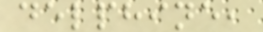delphine,
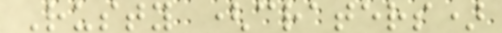Rusty (craters)
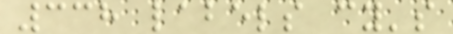338 labels cy's
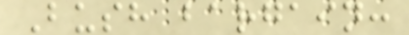Bush bargain:
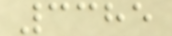3385
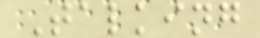Talking
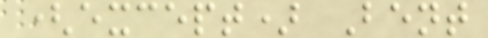(except) Bent
